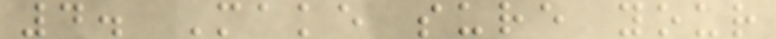4. Make sure your
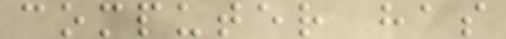computer has
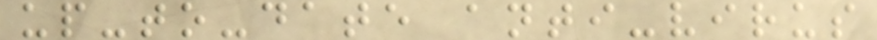up-to-date anti-virus
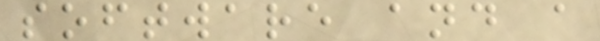software and a
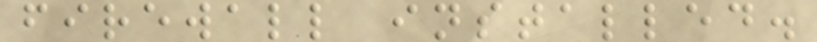firewall installed.
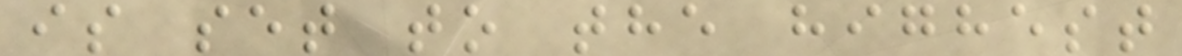is set to the highest
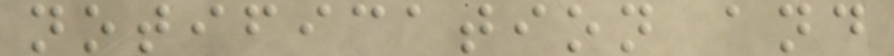notification and
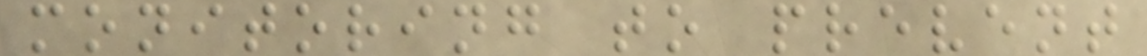monitoring to prevent
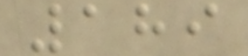189
